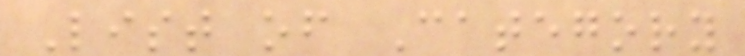List of Category
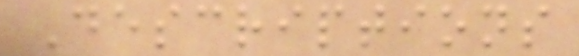Descriptions
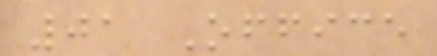01 Office
